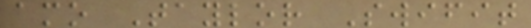amo Taylor Swifit
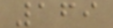169
